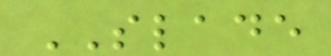SLADE
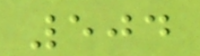504
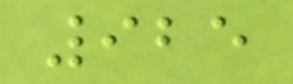925
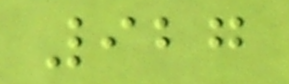927
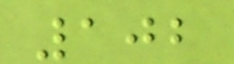102
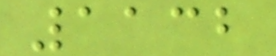1132
